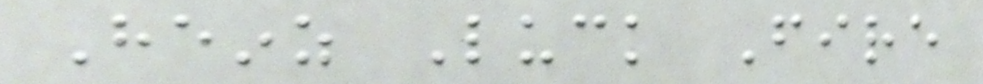Heinz Luck Fire
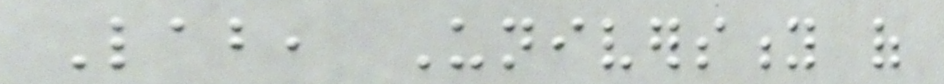Lab, University of
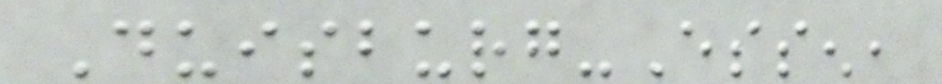Duisburg-Essen,
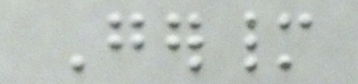Germany
